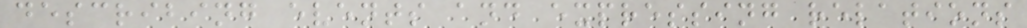describing events and expressing relations
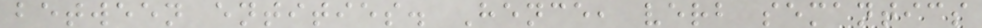between entities. Hence, verb semantics
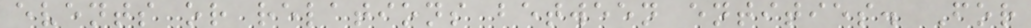events or relations between entities. For
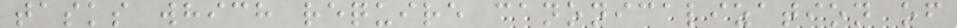tasks which require canonicalization of
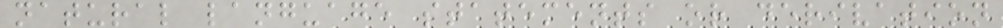natural language statements or derivation
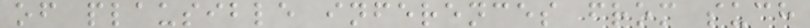of plausible inferences from such
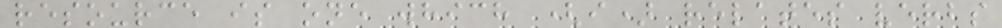resource is one which (i) relates verbs
